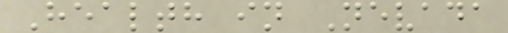Health in Nevada
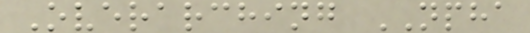Overarching NPHA
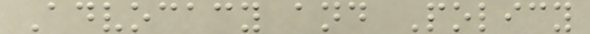Advocacy and Policy
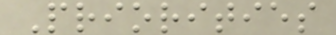Priorities
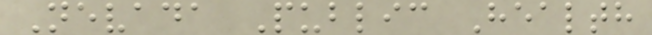Nevada Public Health
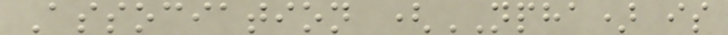Association (NPHA) is
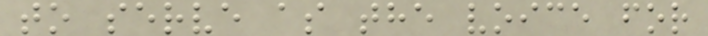to serve as the voice for
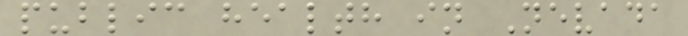public health in Nevada
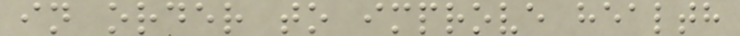in order to improve health
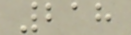218
